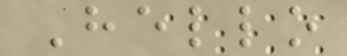Hello
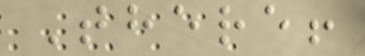There!
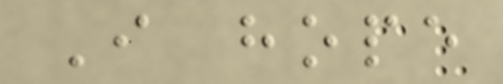I hope
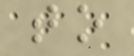to
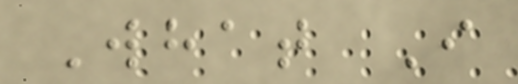What I
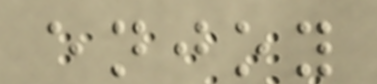enjoy
